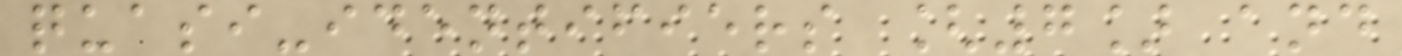quasi-identifiers [7] and
